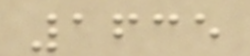1635
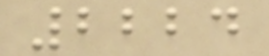2224
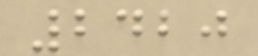2420
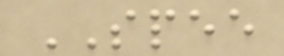SPEE
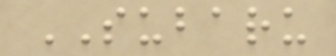SUBARU
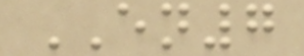EN7
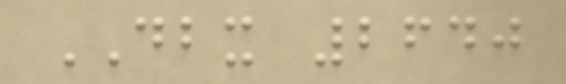DBX 2640
